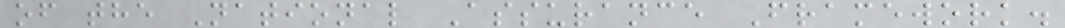of the National Assurance Framework.
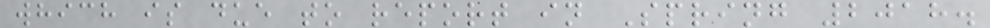which is due to report in Spring 2018.
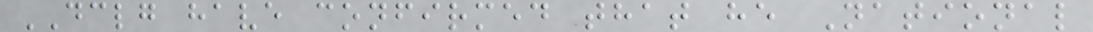DCLG have confirmed that he National
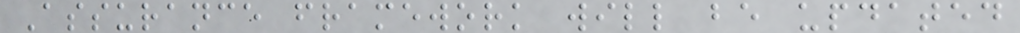Assurance framework will be updated
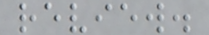review.
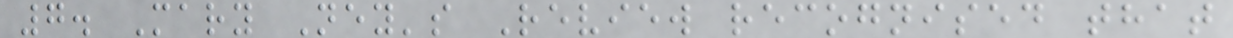7. Mary Ney's Review recognised that
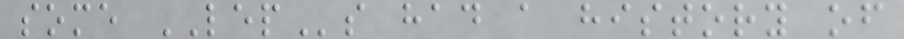some LEPs had a history of
